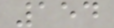154
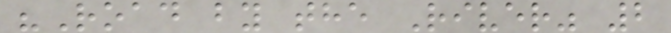"Road by the River" 2
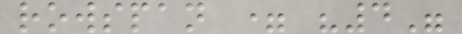rowspan = "4"
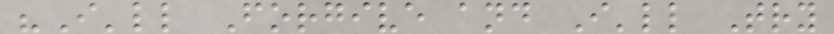"I'll Forgive and I'll Try
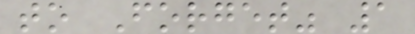to Forget" 1
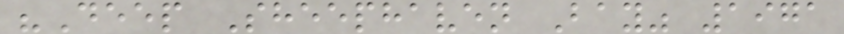"Deep Sheephaven Bay" 1971
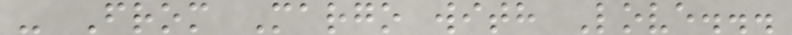- From Margo with Love...
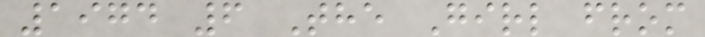1974 6 The Girl from
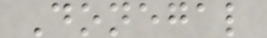Donegal
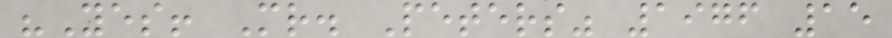"Yes! Mr. Peters" 1976 15
